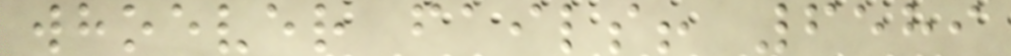whoever fails! 6589
